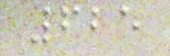625
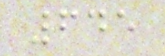645
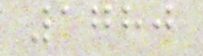1780
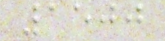1500
